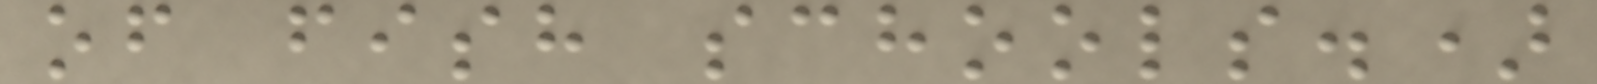of fish schools.)
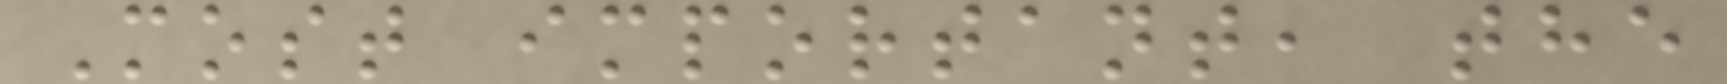Most important, the
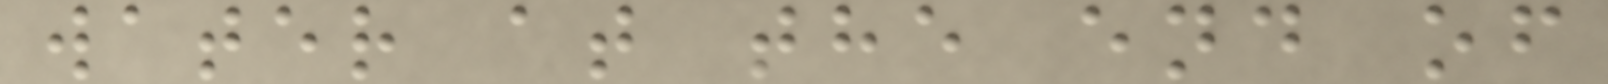water at the end of
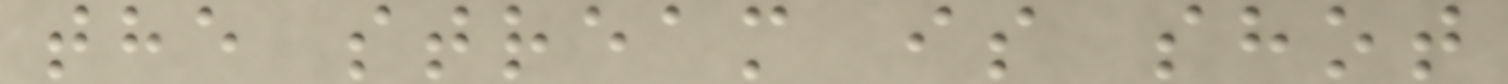the stream is shot
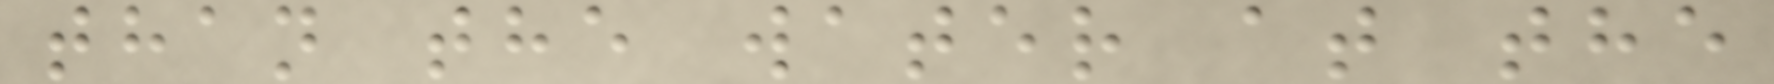than the water at the
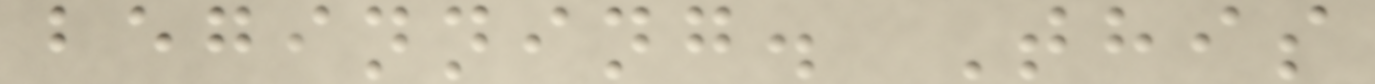beginning. This
